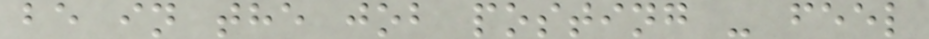be in the job posting - feel
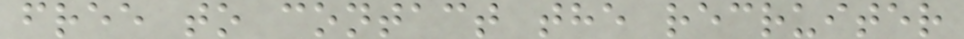free to contact the recruiter
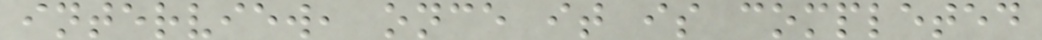interview, once it is completed
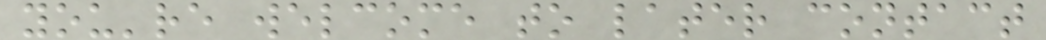you're welcome to later contact
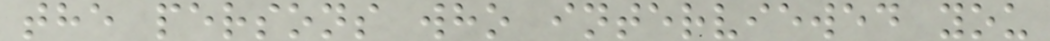the persons who interviewed you
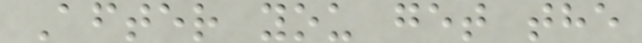After you get the
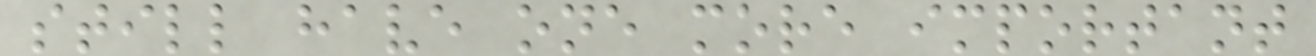still have one more important
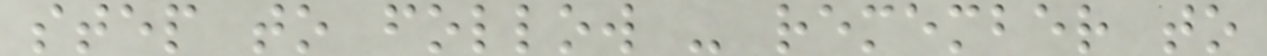step to follow - remember to
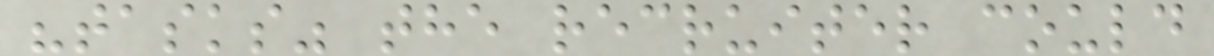"tasks" the recruiter could
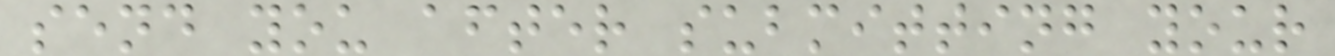send you after submitting your
